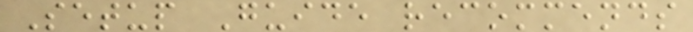Setup Guide recommends
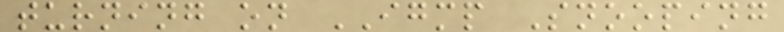turning on IGMP Snooping
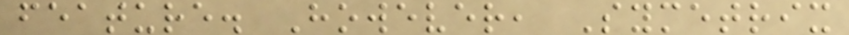feature. However, Symetrix
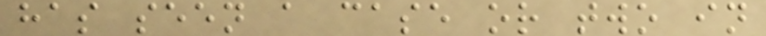has seen a case or two in
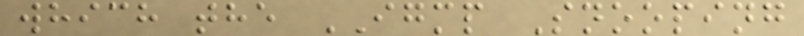which the IGMP Snooping
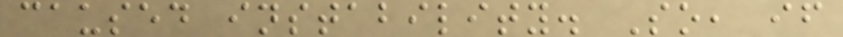caused instability. So, if
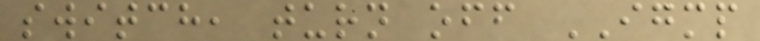switch, turn off IGMP
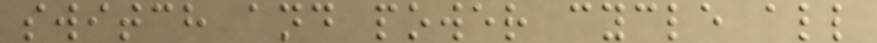switch and power cycle all
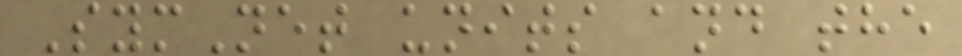SymNet units and the
